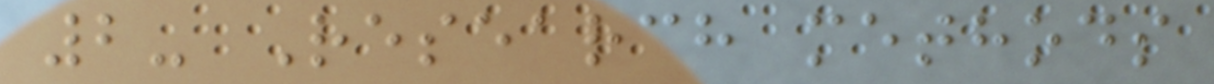2- Research methods
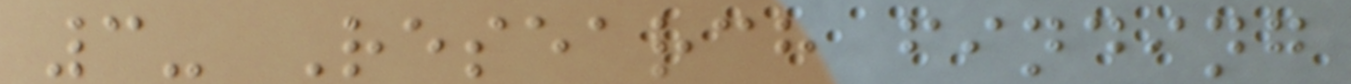3- Research finding
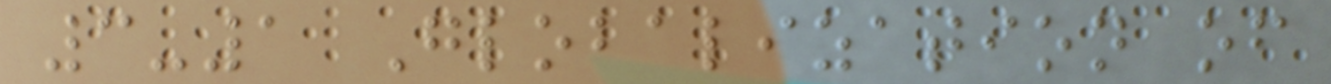3-1 Globalization of
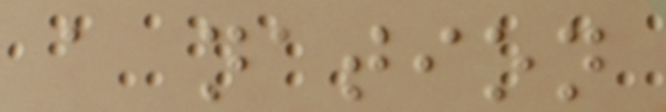a nation
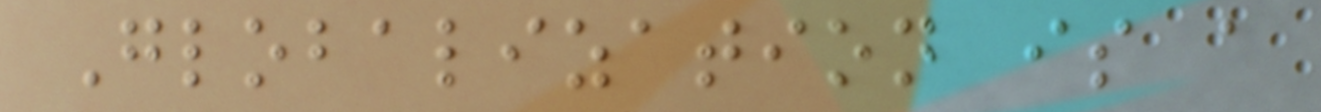Globalization is a
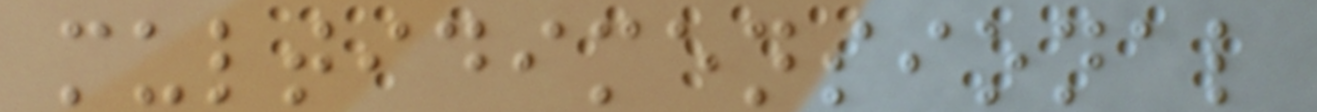multidimensional
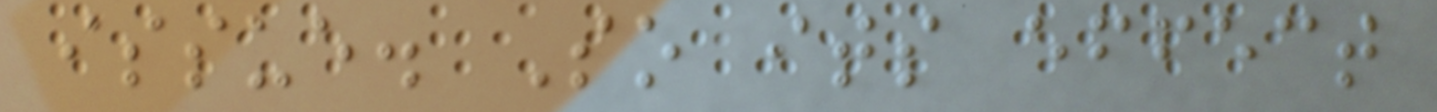issue. So its effect
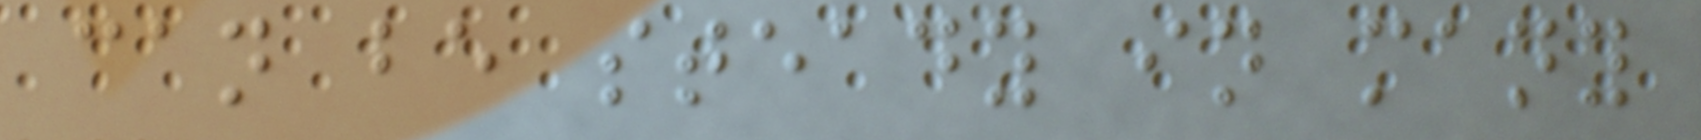can be steady in many
